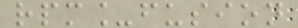rpm_fusion
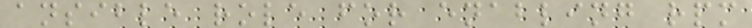ansible role for enabling rpm
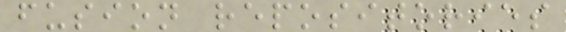fusion repositories
